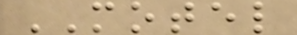MOTEL
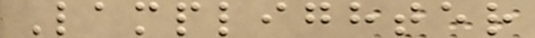Lamplighter
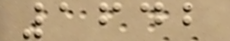1642
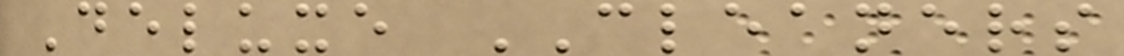Deluxe CLEANERS
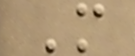M
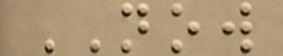NOW
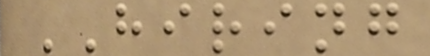HIRING
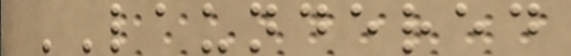LAUNDERED
